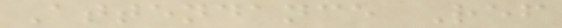Attendance Ref
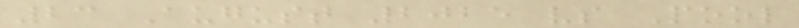23 August 2025 vs Pool
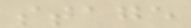stage
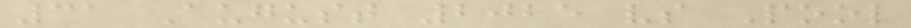31 August 2025 vs Pool
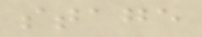stage
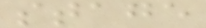stage
